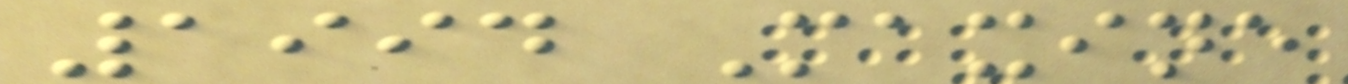1994 Maxine
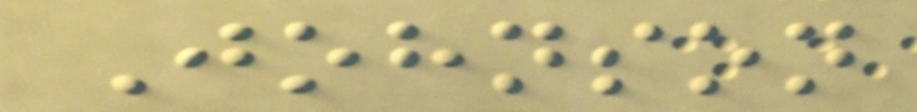Johnson
